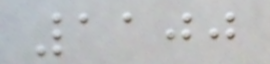1100
